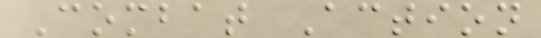Combat Action
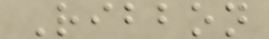Ribbon
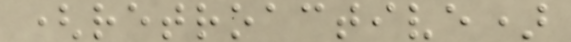(retroactive)
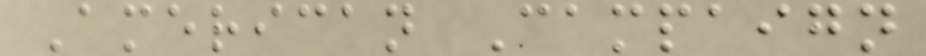American Campaign
